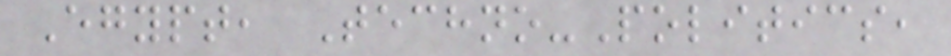Egypt, Techno-Politics,
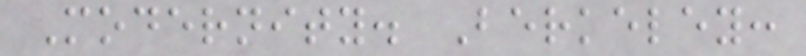Modernity. Berkeley:
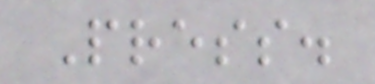Press.
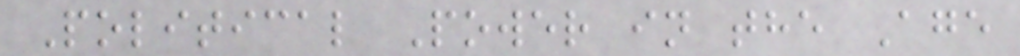Political Power in the Age
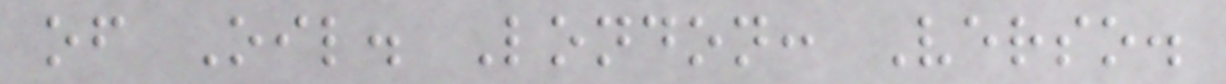of Oil. London: Verso.
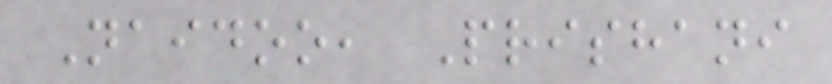Naidoo, Prishani
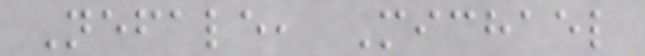Nefale, Michael
